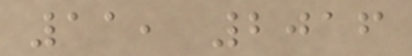11, 2016
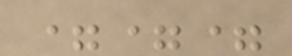===
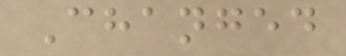Changed
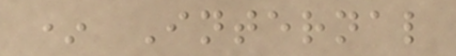* Internal
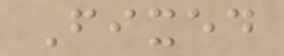Fixed
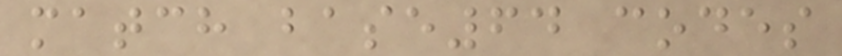match base64 codes
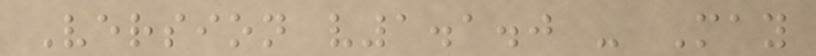Version v1.1.0 - May
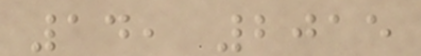14, 2015
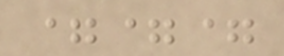===
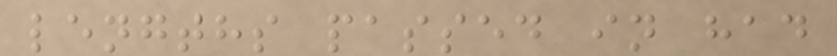lengths passed in had
